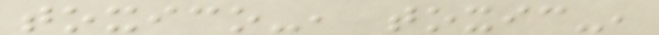toxico-, toxic-,
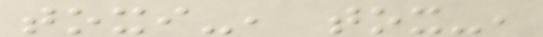toxi-, tox-,
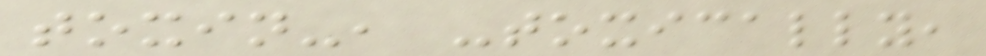toxin-, -toxically,
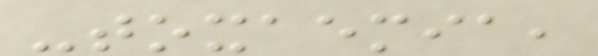-toxaemia,
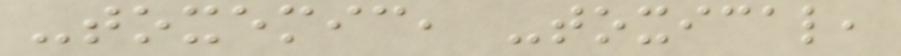-toxemic, -toxical,
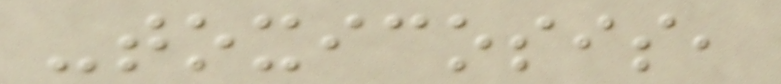-toxicosis,
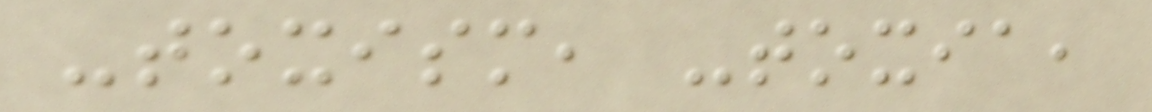-toxism, -toxia,
